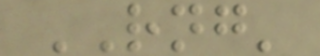RNG'
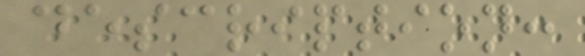description:
